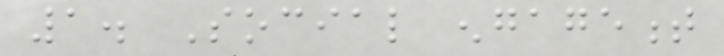1. Social engagement
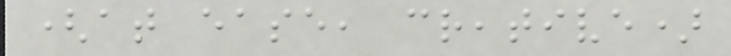(at ease, creative)
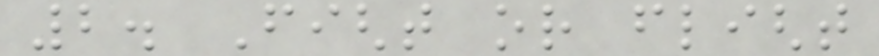2. Fight or flight
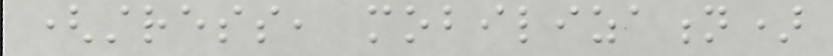(stress, mobilization)
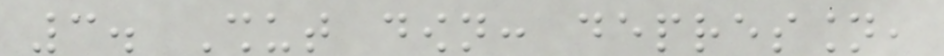3. Shut down: depression,
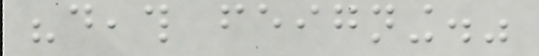"death feigning."
